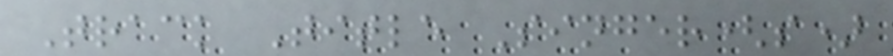Track Title Singer(s)
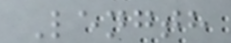Length
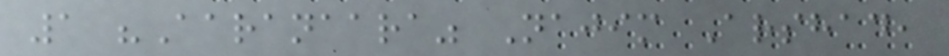1 "Aaranaara" Najim Arshad,
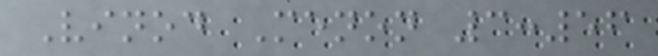Vinod Menon 3:56
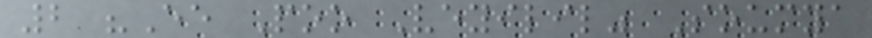2 "Ee Poo Veyilil" Soumya
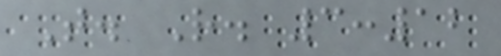T. R. 3:12
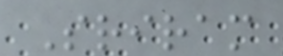Sriram
